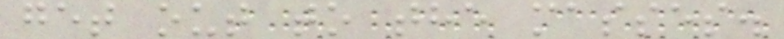get out to the masses.
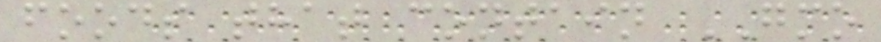foods that contain GMO
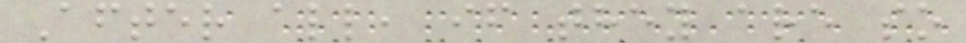After all, if they are so
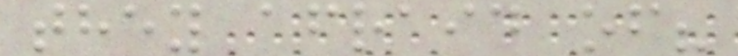they afraid of?
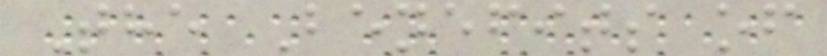The Benefits of
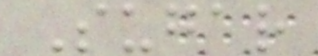Sugar
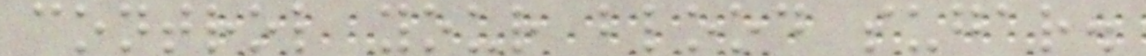control your blood sugar.
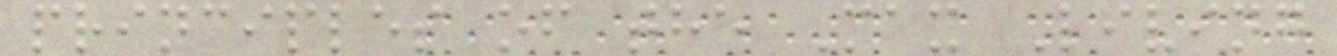principles of the Max Living
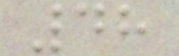48
